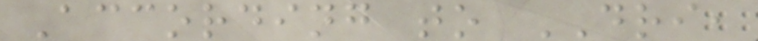According to DRI,
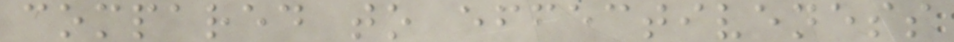compared to effectiveness
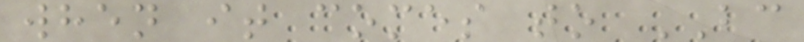when it comes to BC
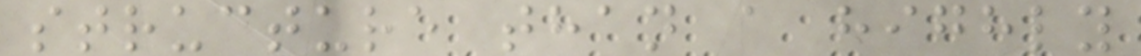structure than a highly
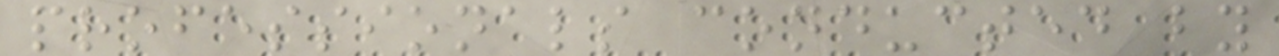professionals conducted by
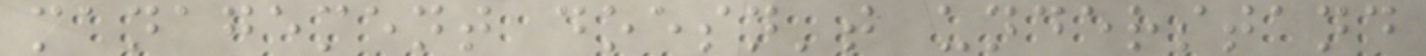management doesn't understand
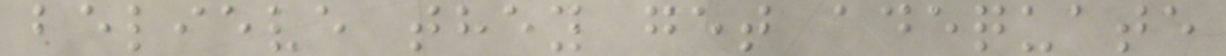believe they get adequate
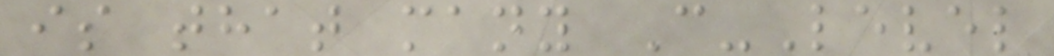is that many C-Level
